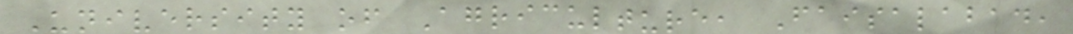University of Agriculture, Faisalabad,
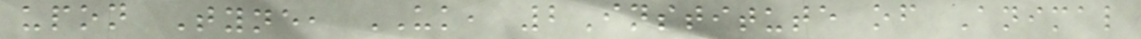upon Tyne, UK, 2Institute of Animal
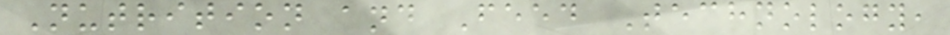Nutrition and Feed Technology,
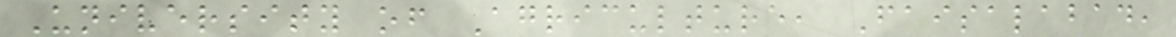University of Agriculture, Faisalabad,
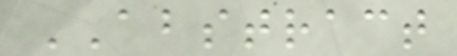ABSTRACT
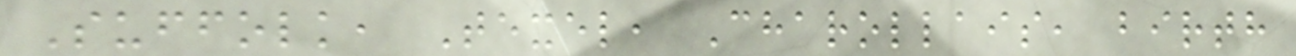Suffolk, Texel, Charollais, birth
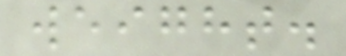weight.
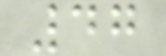47
